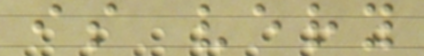is very
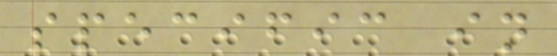specific in
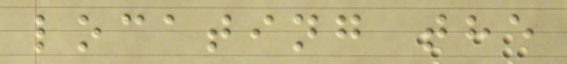locating the
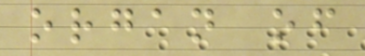organ of
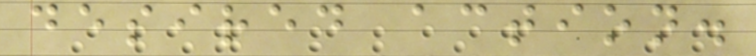desired action.
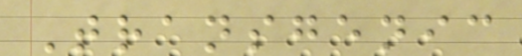Transgenic
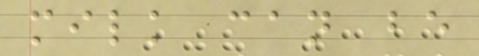milk can be
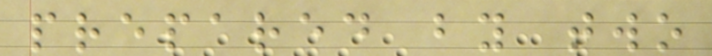prepared by two
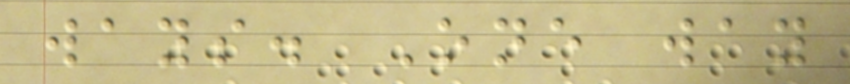ways. One way
